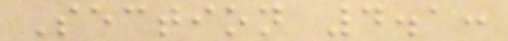Section 4.1:
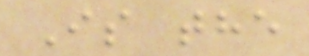Is the
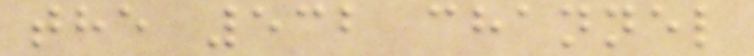the 532 channel
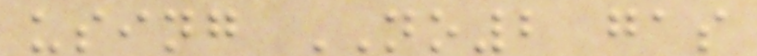using NO2 gas
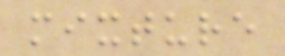mixture
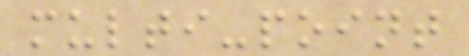multi-point
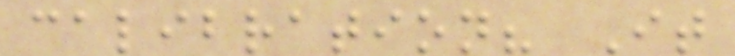calibration? It
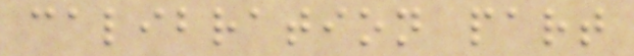calibration part
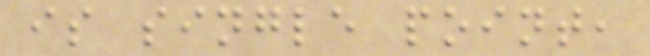is single point,
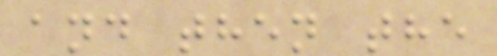and then the
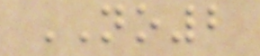NO2
